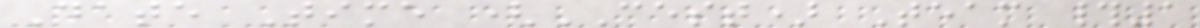Date Time (CEST) Team #1
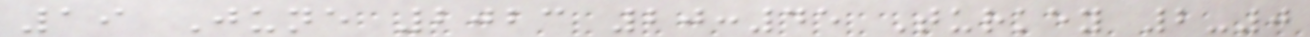19 June 2023 20:45 Turkey 2-0
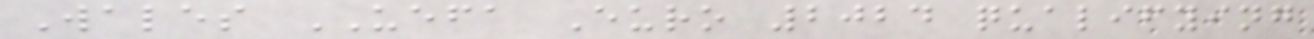Wales UEFA Euro 2024 qualifying
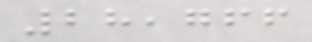28,766
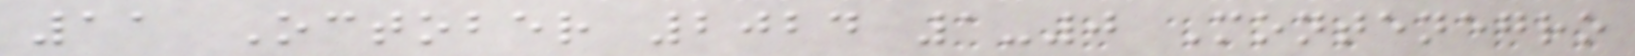11 October 2024 1-0 Montenegro
